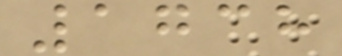1738
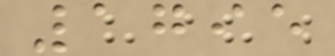1795
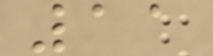11
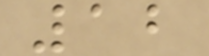12
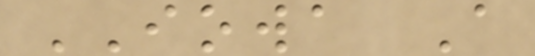IOWA A
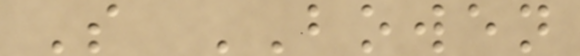S BOWEN
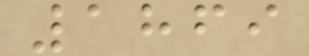1869
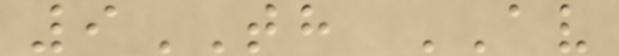9TH AV
